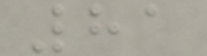81
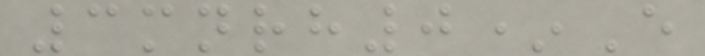3mnrh0*E
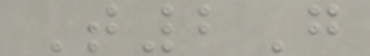T2G
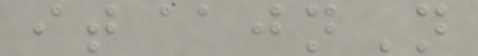it@jnN
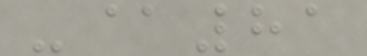-@81
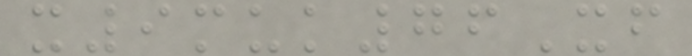x9muk76Xf
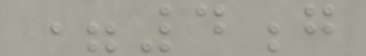=4g
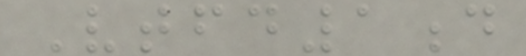Vtfd1d
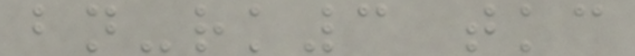bn-rk3 tkc
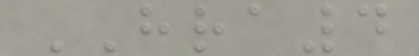HRA4
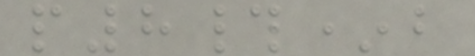p8#*b
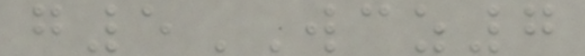g5WCZ7
